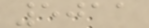5011
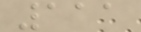111
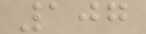107
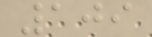109
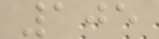105
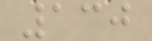130
